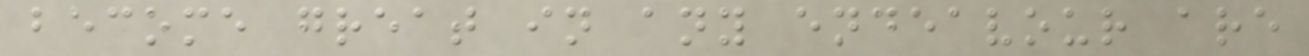become great in any endeavour are
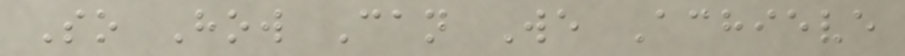So How Can We Achieve
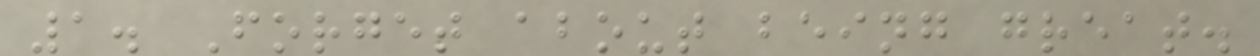1. Forget about being great.
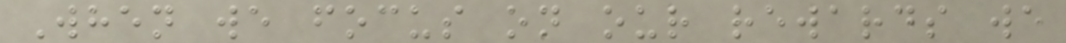When we focus on our rewards we
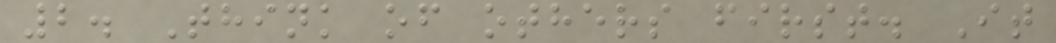2. Think of others first. It
